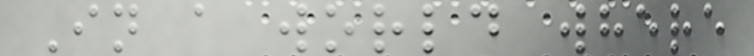In a world where
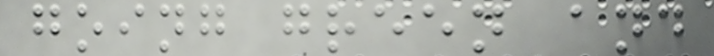going green and
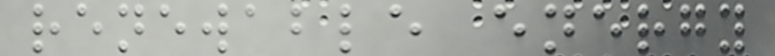renewable energy
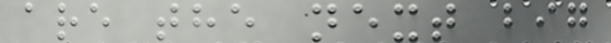are the next big
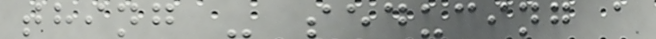thing - seducing a
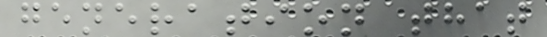generation that
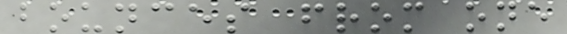bounces from one
